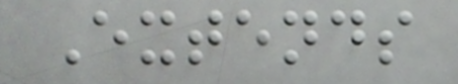Extends
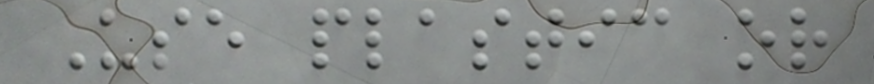Use plastic or
